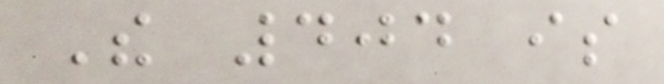The 404 is
